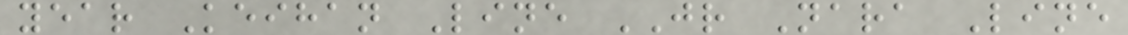year Keihan Line JR Nara Line
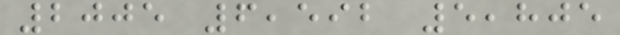2005 6,592 5,805
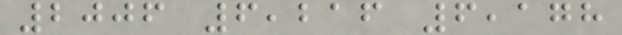2006 6,216 6,178
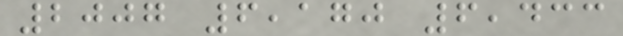2007 6,170 6,433
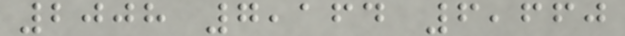2008 7,164 6,660
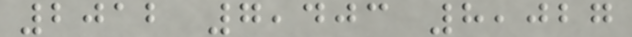2012 7,403 8,027
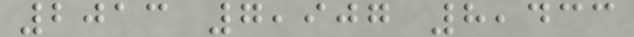2013 7,907 8,433
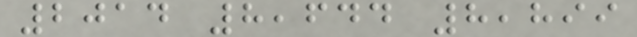2014 8,644 8,899
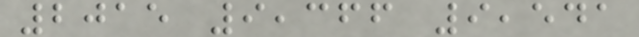2015 9,366 9,541
